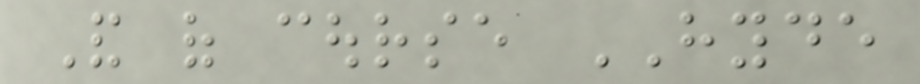And of course HYDE
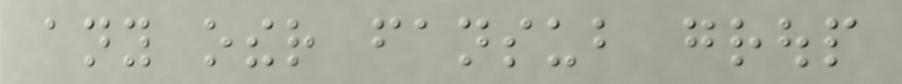any other fansub group
